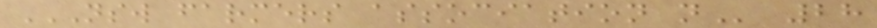NSW FARMERS ASSOCIATION N 28
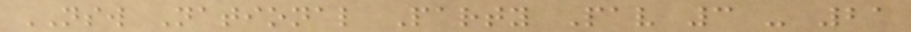NSW National Party Pav 3 - 21
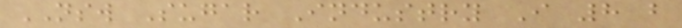NSW Sugar Industry I 8 b
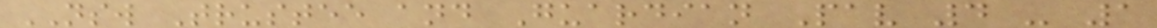NSW Trustee and Guardian Pav 4 - 1
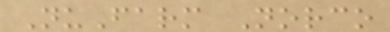NuFarm Norco
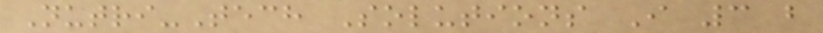Nutri-Tech Solutions I 3 b
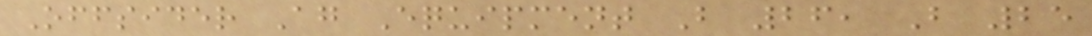Offsider Ag Equipment B 26, B 25
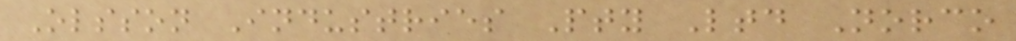Olsson Industries Pty Ltd Norco
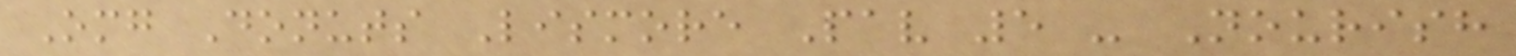Omg Donuts Lismore Pav 5 - Nourish
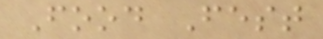Food Fest
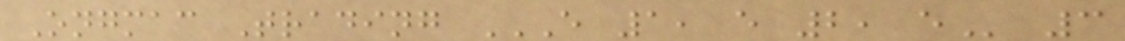Ongmac Trading E 1, E 2, E 3
